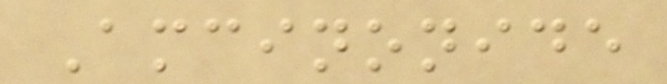Amcinonide
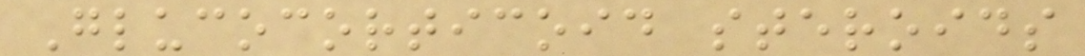Glucocorticoid steroids
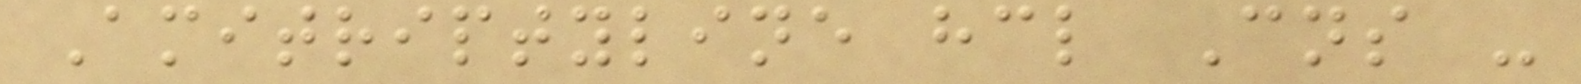Amitriptyline hcl Cns -
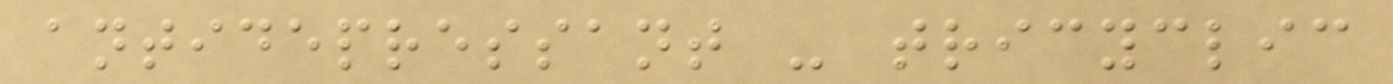antidepressant - tricyclic
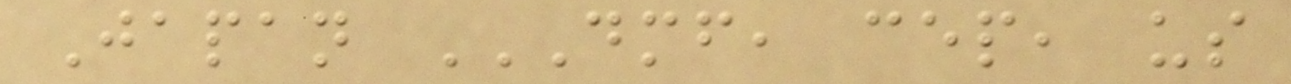Japan DMF, CEP, US
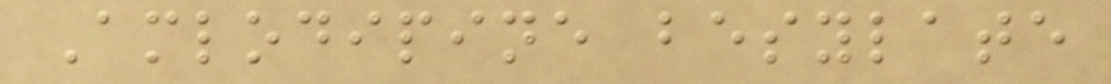Amlodipine besylate
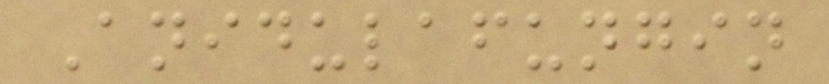Anidulafungin
